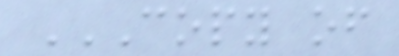COPY OF
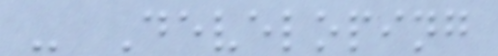- Developing
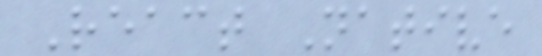React Native
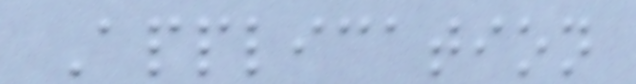Application
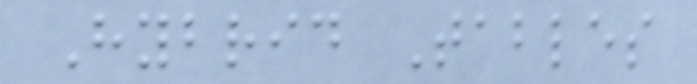Hybrid Tables
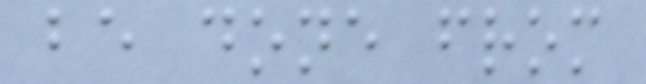be done from
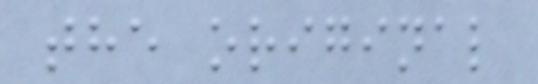the original
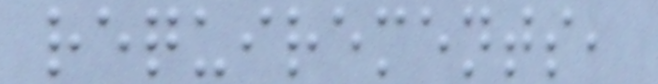requirements,
